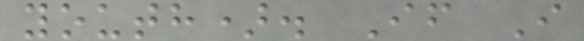youth). If I
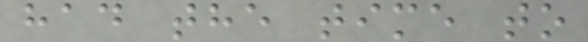had the time to
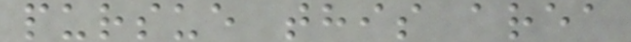pursue this area
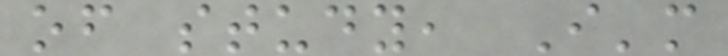of study, I'm
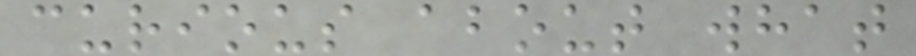curious about what
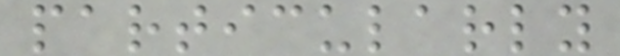particularly
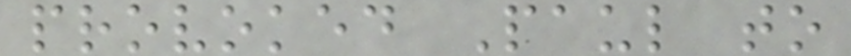provoked Paul to
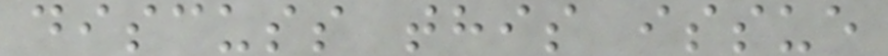discuss this issue
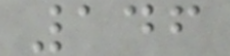146
